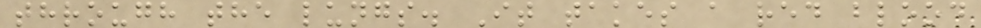through the lungs. It takes a red blood
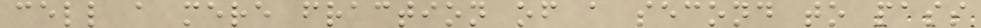cell a mere fraction of a second to pass
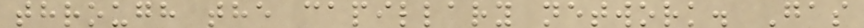through the capillary network. Gas
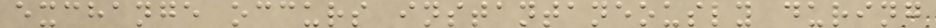exchange occurs instantaneously during
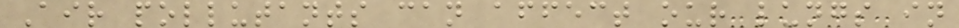Air pollutants can affect our lungs in
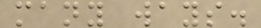many ways.
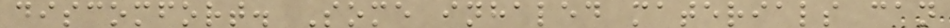discomfort. Some inhaled materials can
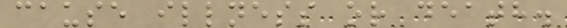cause illness or death.
